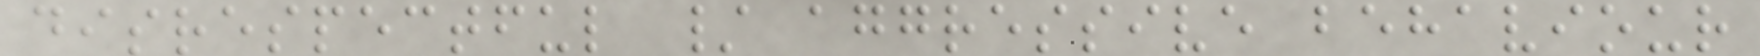disrespectful / aggressive behaviour
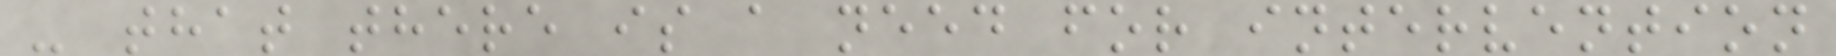- that there is a need for intervention
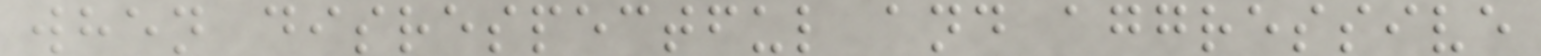when disrespectful and aggressive
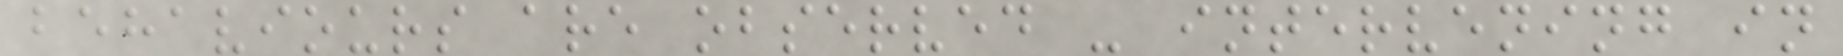behaviours are observed - intervening in
